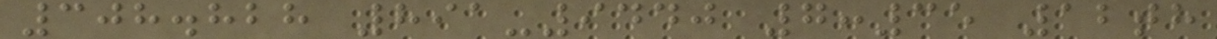308.828 891-9440 7:35 12th
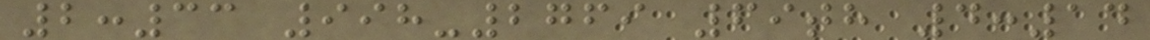2:33 998-2769 69th 4:14
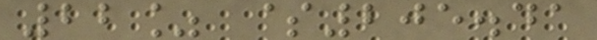22% $205.41
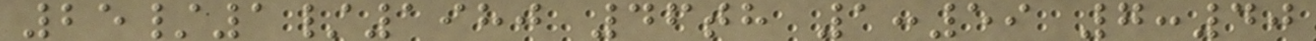25/1/1980 46th 1:59 7:40
